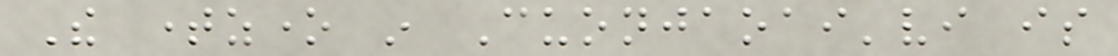The timezone in Cuonjaoai'vi is
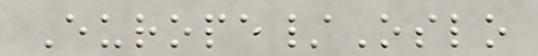Europe/Oslo
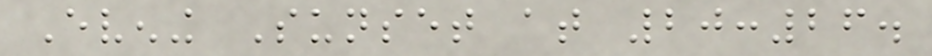Evening Sunset at 20:26.
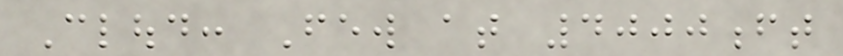Cloud: Few at 4000ft
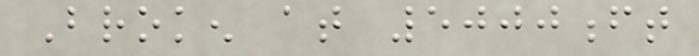Broken at 5000ft
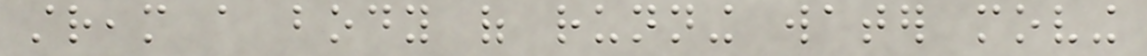stream a body of running water moving
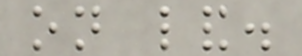on land.
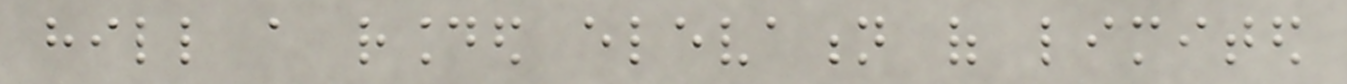hill a rounded elevation of limited
